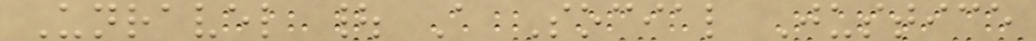Unravel | A Social Justice
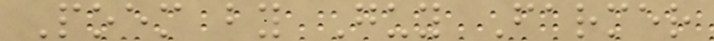Poem by Guy Farmer
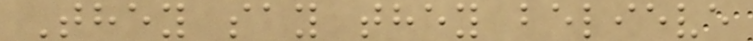They say they believe
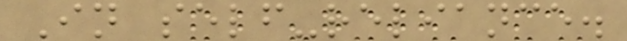In self-reliance.
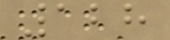128
